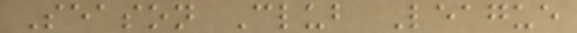Season Club League
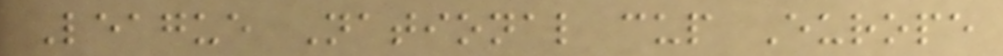League National cup Europe
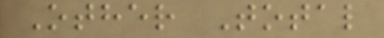Other Total
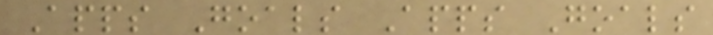Apps Goals Apps Goals
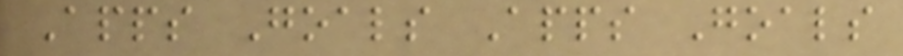Apps Goals Apps Goals
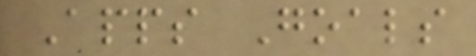Apps Goals
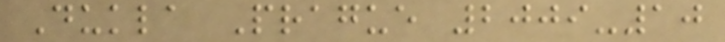Dukla Prague 2009-10
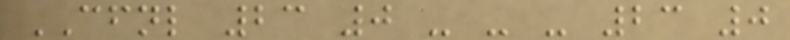CFNL 23 0 - - - 23 0
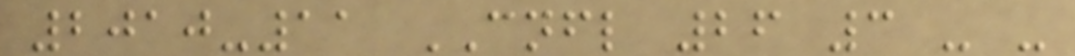2010-11 CNFL 26 3 - -
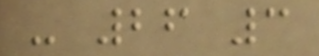- 26 3
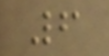6
